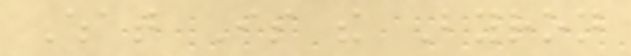What Is the Byron
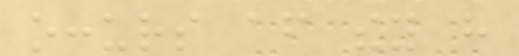occurs after they have
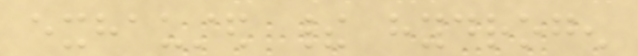exhausted their hydrogen
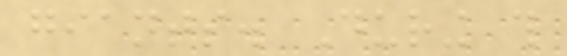giants. During this
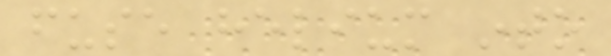fuse helium into
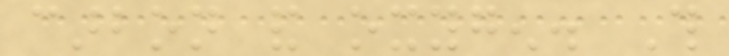carbon and oxygen. This
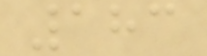183
